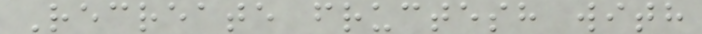Recreate fructesh with
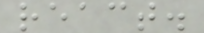react.
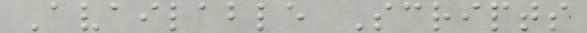Available Scripts
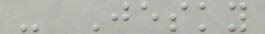- Jesky
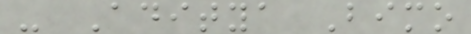- Aditya Bimo
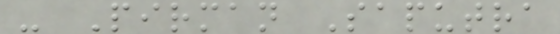- Pirman Saputra
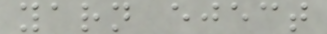yarn eject
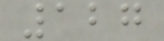127
